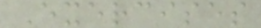Exercises
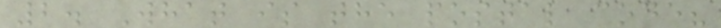2. What is the postal code?
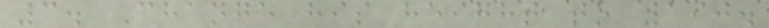3. Change his height to 190.
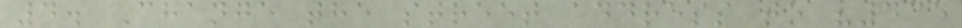4. Change the street address to "435
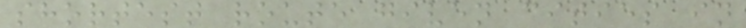shortest route given cities in
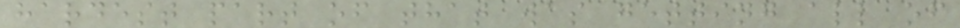hardest part of that was getting all of
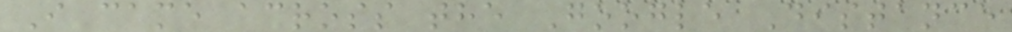I came across the Google Distance
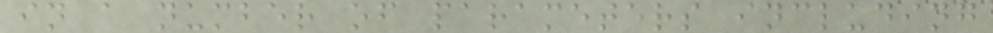in a number of parameters including
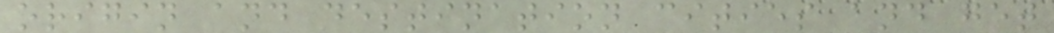origin and destination cities and get
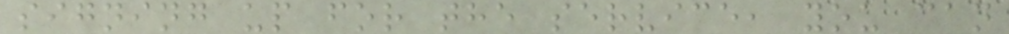signing up for the service, you can
